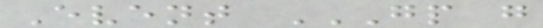Event GP G
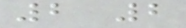2 2
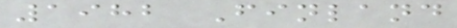1982 Finland
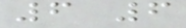6 6
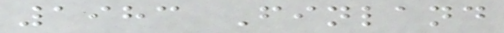1983 Finland
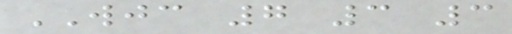WJC 7 3 3
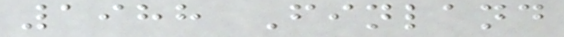1988 Finland
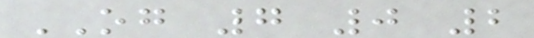OG 7 0 2
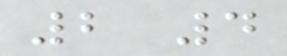2 4
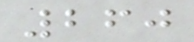260
